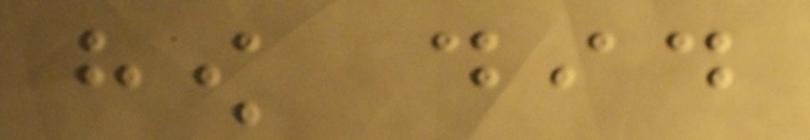how did
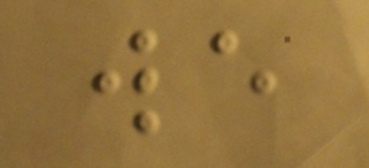we
